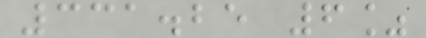331.25 6%
